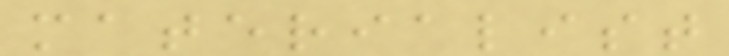materialist
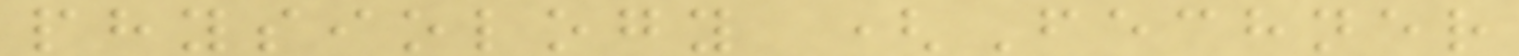physiology (Fechner
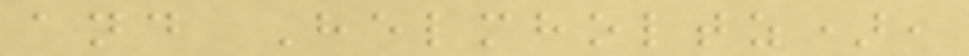and Helmholtz),
